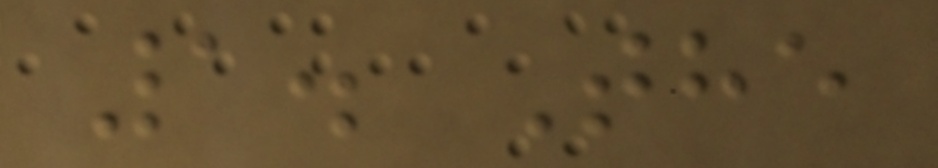1. The
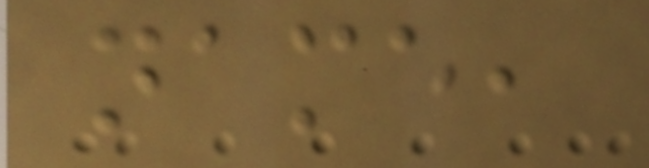name,
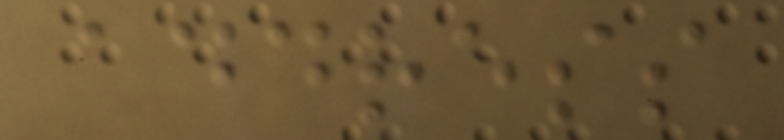address
